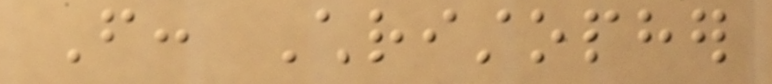From: Christopher
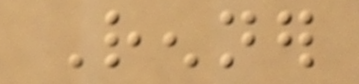Renner
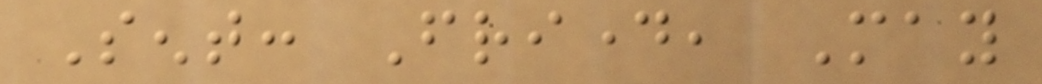Sent: Friday, May
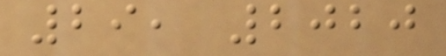29, 2020
